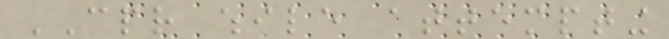CPR while attempting
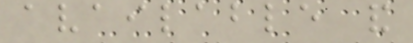available and
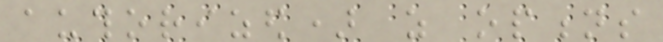authorized) as options
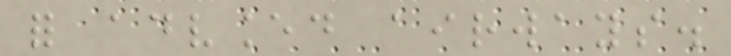for advanced airways.
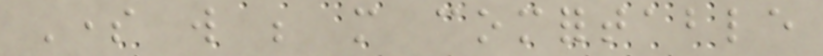Some will be more comfortable
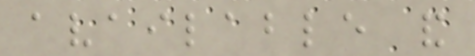available and
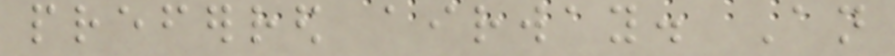preferred airway. An
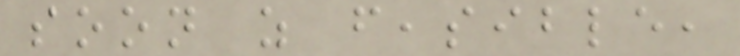soon as feasible,
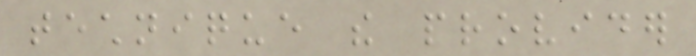technique the provider
